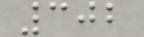302
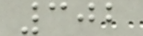302
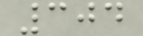304
